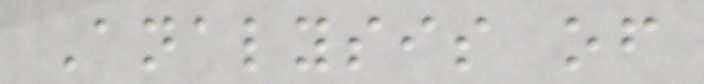Analysis of
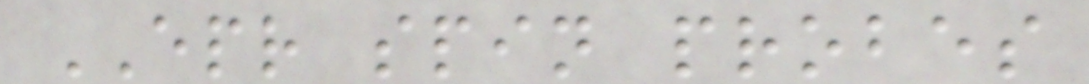EPR spin probes
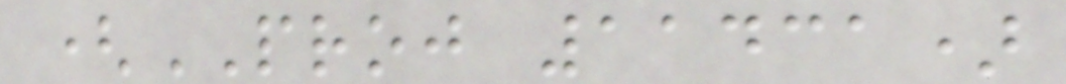(PROJ 11431)
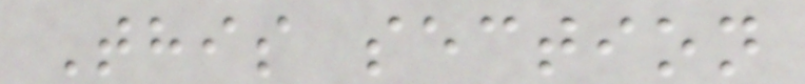This section
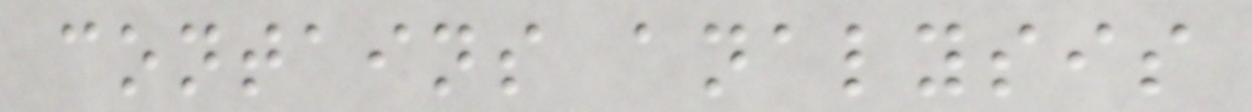contains analysis
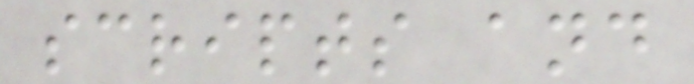scripts and
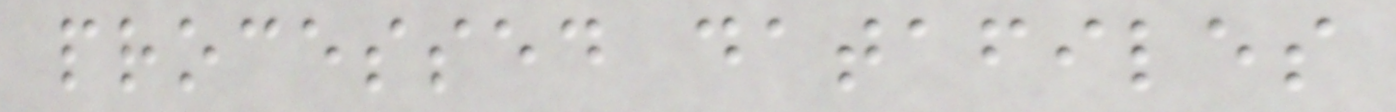processed datafiles
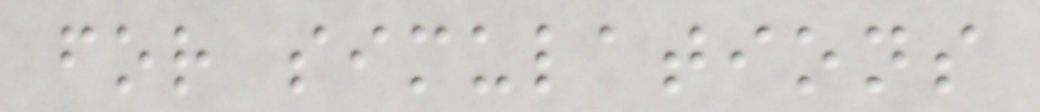for simulations
